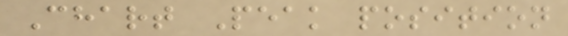Chart Peak position
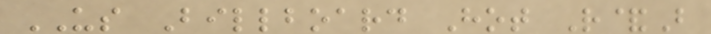US Billboard Hot R&B
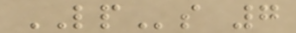LPs 7
